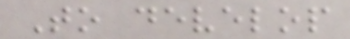To develop
